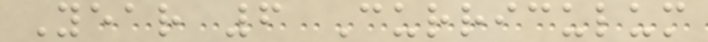Year 6 Curriculum
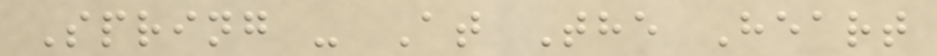Spring - At The Heart
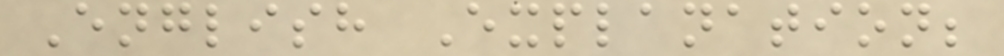English Explanation;
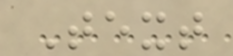Text
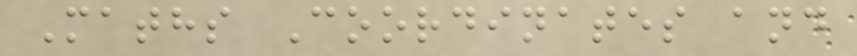Maths Coordinates and
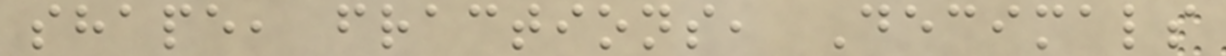shape, fractions, Decimals
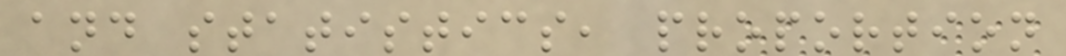and statistics, proportion
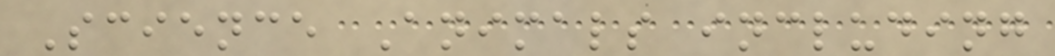Science Animals including
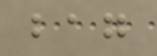bag
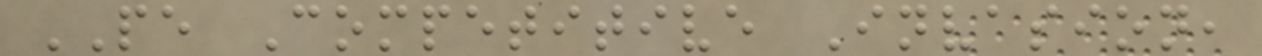PE Competitive Invasion,
